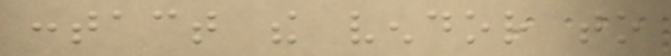contact the vendor to
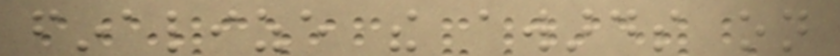finalize the awards on
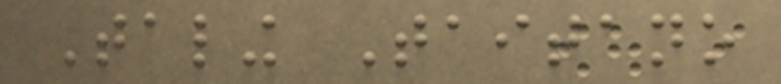Taling Taitano
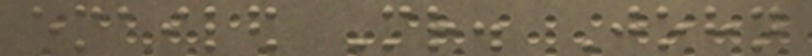emailed Mr. John
